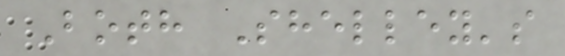Both Shelley's
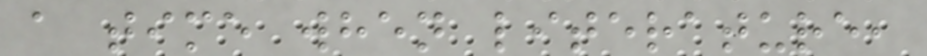a time when literature,
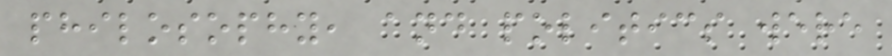philosophy, and politics were
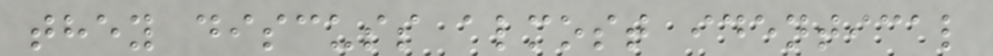they discuss almost identical
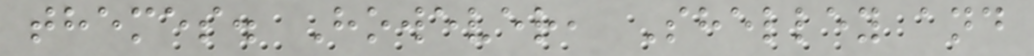themes. However, Shelley and
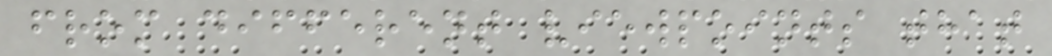from different viewpoints that
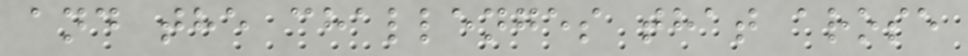and the challenges that arose
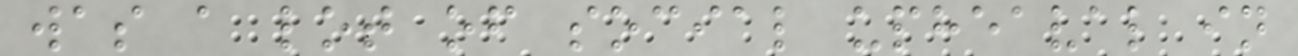was a lot of social upheaval in
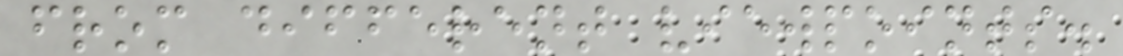from different viewpoints.
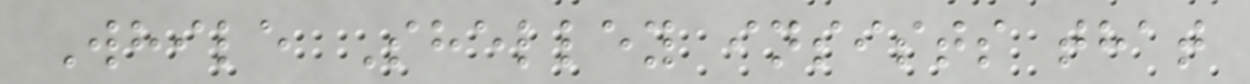While Shelley insists that
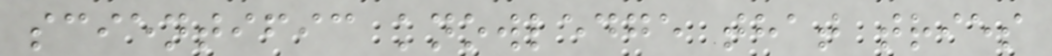scientific knowledge that tries
